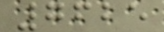7625
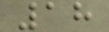18
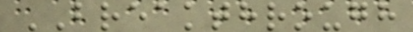BREAKTHROUGH
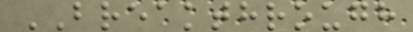BREAKTHROUGH
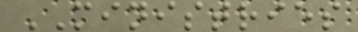MINISTRIES
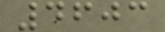4603
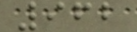962
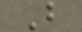B
